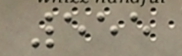555
